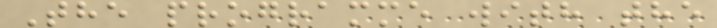The programme with the
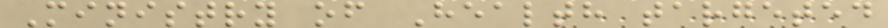Ministry of Health targeted
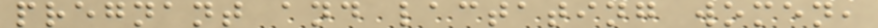pregnant and lactating women,
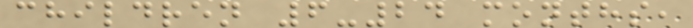children 6-24 months,
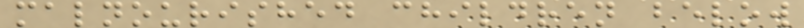malnourished children below
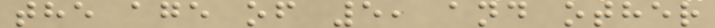the age of 5, and other
